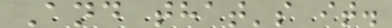And that's it.
